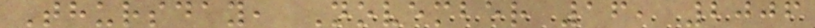Thursday, November 16, 2006
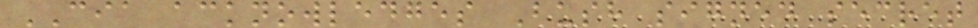CIA acknowledges Bush signed secret
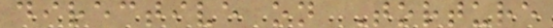directive on Torture
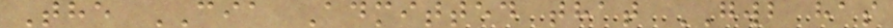The CIA Admitted that GWB has
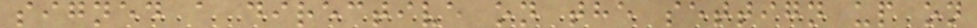signed a directive on the settign up on
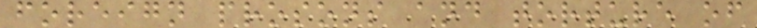foreign prosons and torture of
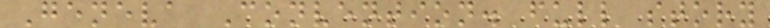Geneva Convention. full story
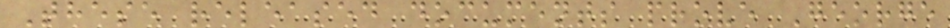These released documents prove George
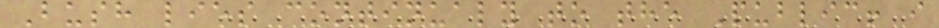Bush lies continualy to the Public! i
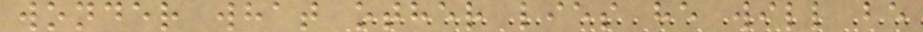wonder what other lies he will be
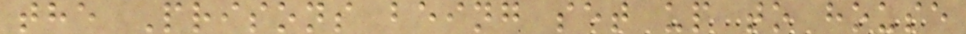the Prisons being set up to house
